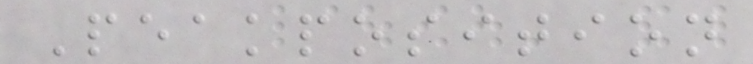Peakposition
